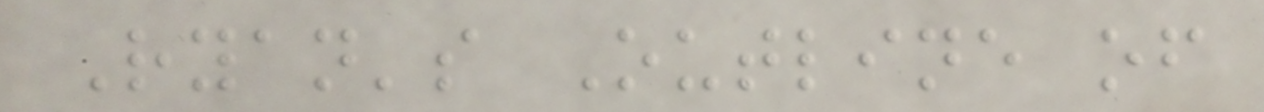Ryan's Outline of
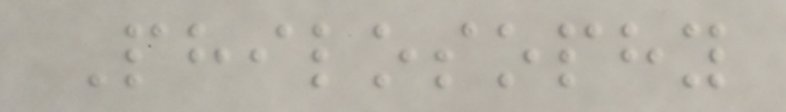Philosophy
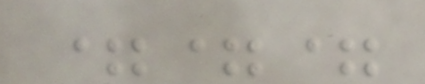===
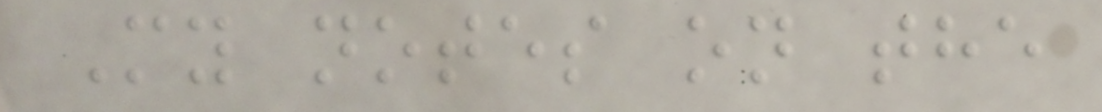My notes on the
